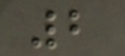2
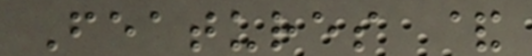Features &
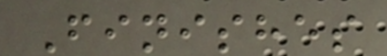Finishes
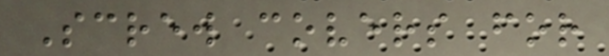Screw covers for
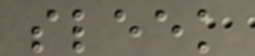sleek
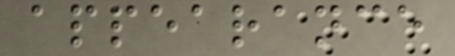appearance
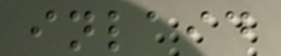inlaid
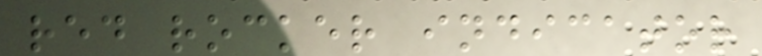red rocker indicator
